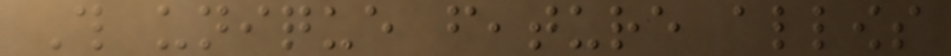This unique feature allows
